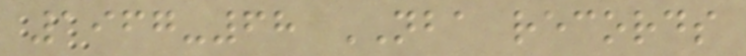1967-68 NBA records
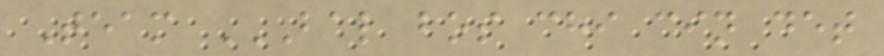Team BAL BOS CHI CIN DET
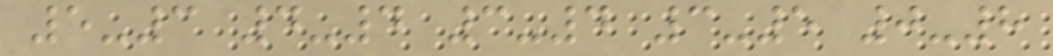5-3 4-4 3-4 3-5 0-8
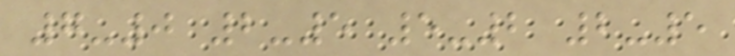7-0 2-5 5-2 2-5
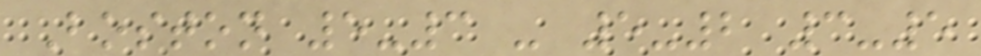Boston 5-3 - 5-2 3-5
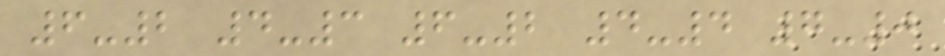6-2 4-3 6-2 4-4 7-0
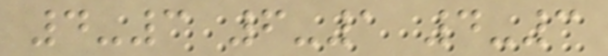4-3 6-1 4-3
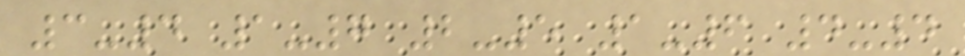3-4 1-7 2-5 1-6 4-4
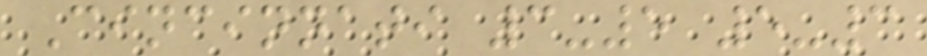Cincinnati 3-5 5-3
